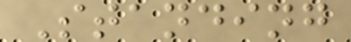Standing
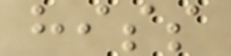hiss
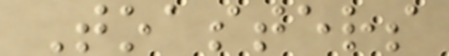Toasters
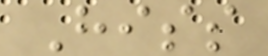Hiss
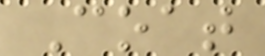Coat
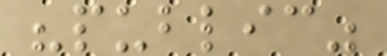"public"
